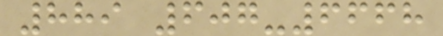889 607-6668
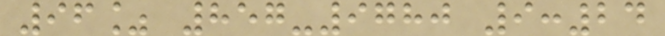96% 857-9780 9:24
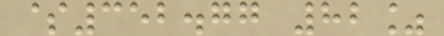$352.77 82%
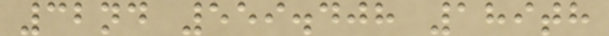32nd 559.408 189th
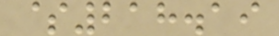$218.19
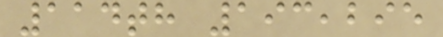114th 193,295
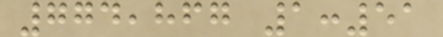774,867 1:51
